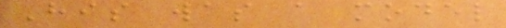His was a model
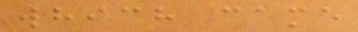which came
